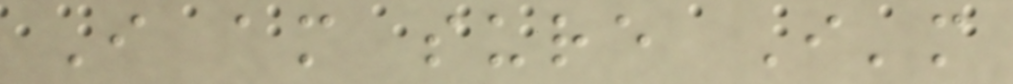I am sure I'm
